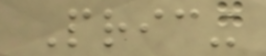Pricing
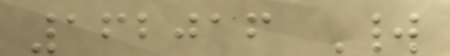162016 World
